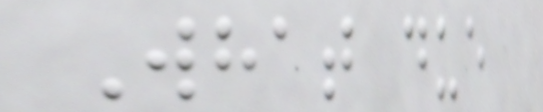What due
